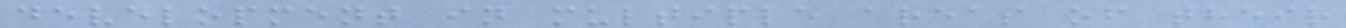development in multiple areas of their
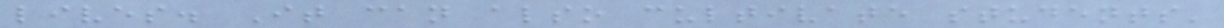lives. It can also cultivate students'
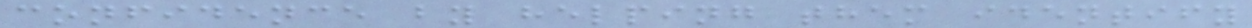confidence by helping them identify
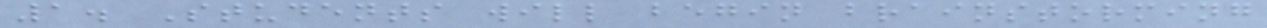1. Students will begin brainstorming
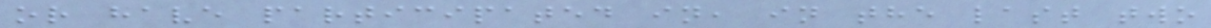or have participated in, in the last two
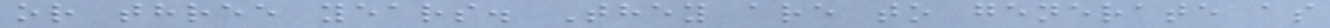or three years. They are to generate as
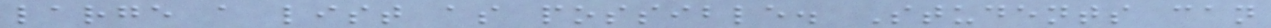large a list as possible. Students can
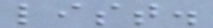list.
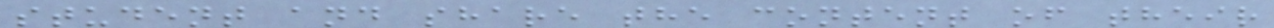student and share the content of their
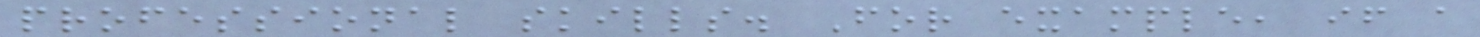professional skills. For example, if a
